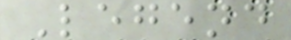Legend
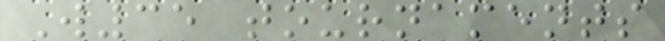W35 tournaments
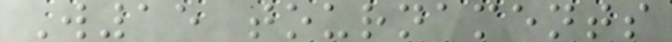W15 tournaments
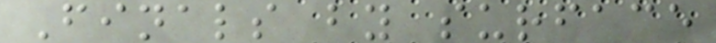Finals by surface
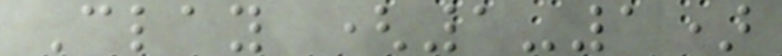Clay (1-1)
